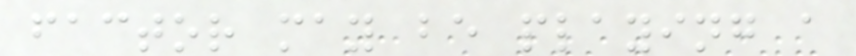factor may be playing a
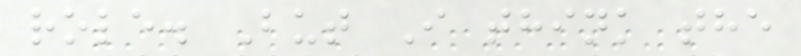role. But I think the
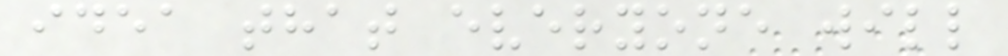idea that everyone will
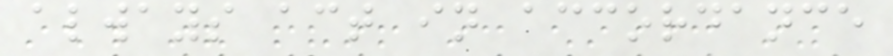always act in accordance
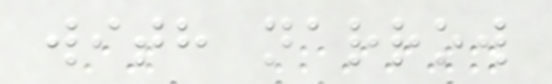with narrow
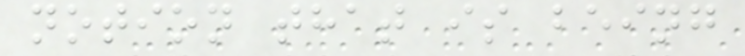notion that is being
